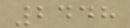2448
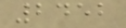2452
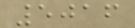5016
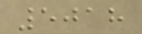5018
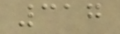317
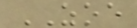ZOE
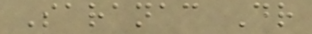Saranac Dr
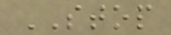STOP
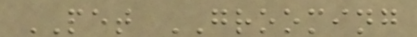PET GROOMING
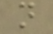n
